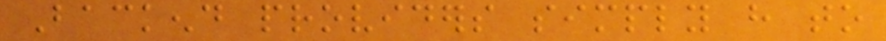Backend providers simply have to
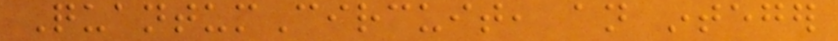QuantumCircuit, an integer
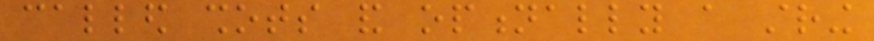called shots and optionally a string
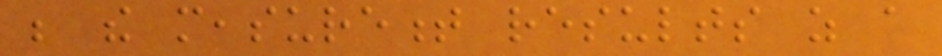be the measurement results as a
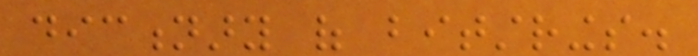dictionary of bitstrings.
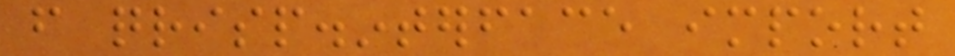from qrisp.interface import
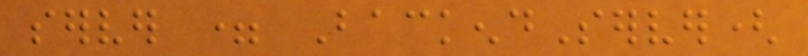server = BackendServer(
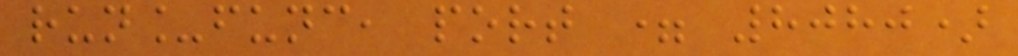run_func, port = 8080)
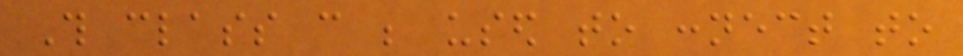This class can be used to connect to
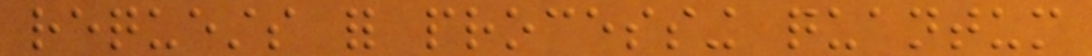requests for processing quantum
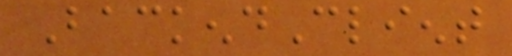BackendClient
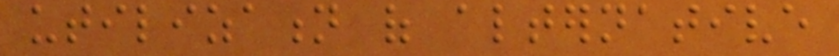utilization of alternative
